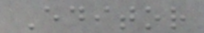Editor
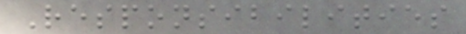Responsibilities
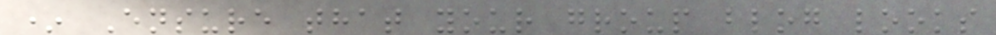* Ensure that your group blog looks
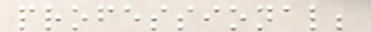professional;
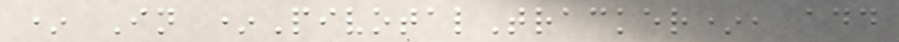* In *PivotalTracker*, add
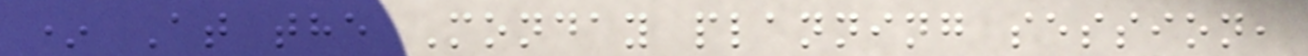* At the Monday planning session,
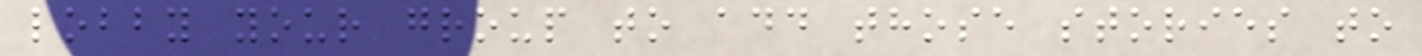lobby your group to add those stories to
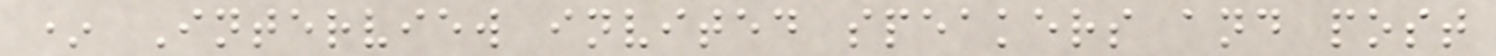* Interview invited speakers and post
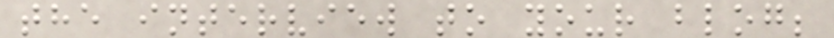the interview to your blog;
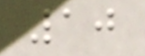10
